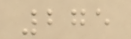275
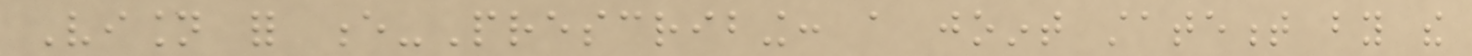Vision for e-Prescribing: a joint statement by the
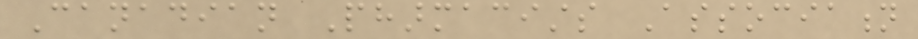Canadian Pharmacists Association
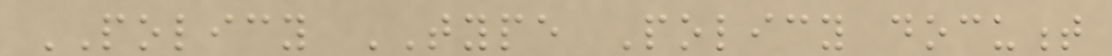POLICY TYPE Policy document
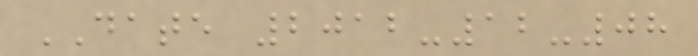DATE 2012-12-08
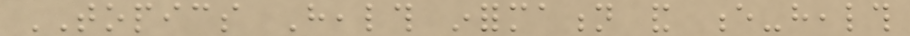TOPICS Health information and e-health
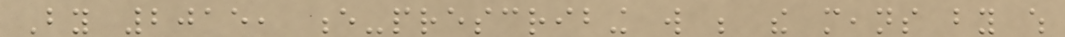By 2015, e-prescribing will be the means by which
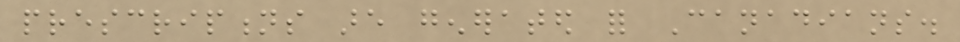prescriptions are generated for Canadians.
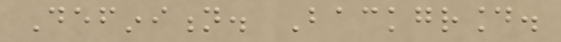Definition. Background.
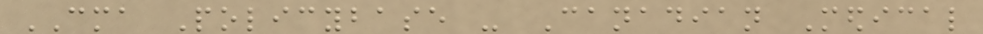CMA Policybase - Canadian Medical
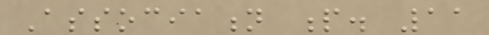Association p. 11
